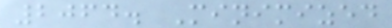2064. Minimized
